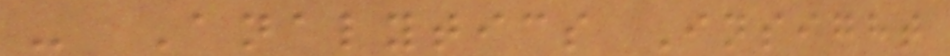- Analytics Insight
